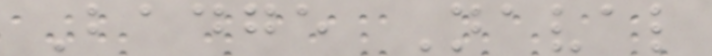Badge Naval
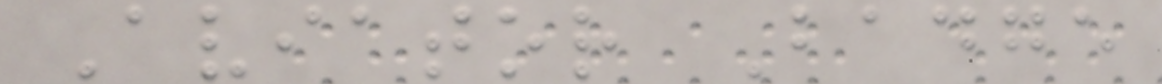Aviator Badge
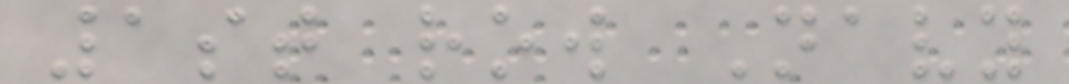1st row Navy
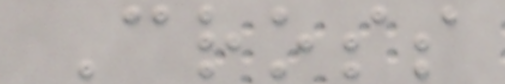Cross
